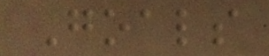Goals
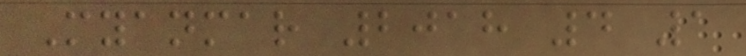Myanmar 2018 4 1
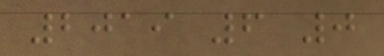2019 6 0
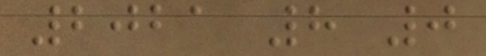2021 8 0
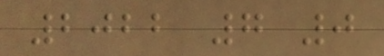2022 7 0
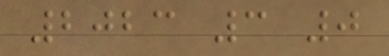2023 3 0
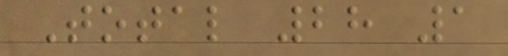Total 28 1
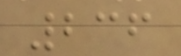236
